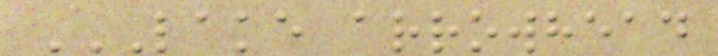LAKE ARROWHEAD
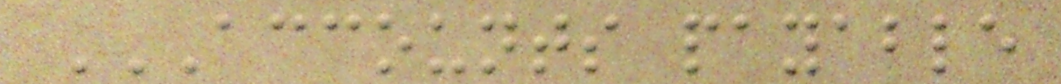ACCOUNTS PAYABLE
